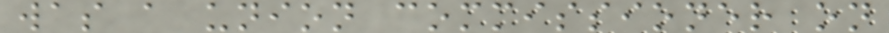was a union commissioner on
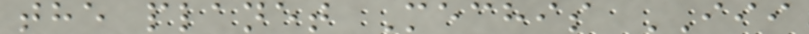the planet Mechis III
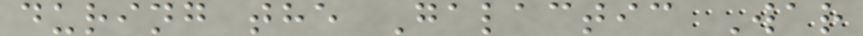during the Galactic War
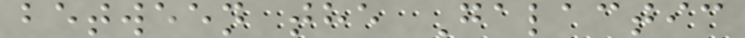between the Galactic
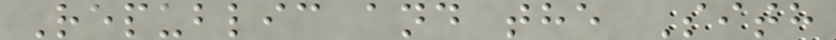Republic and the Sith
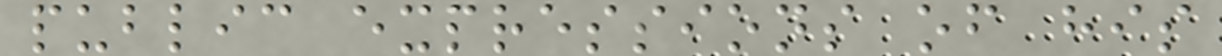public expressions of his
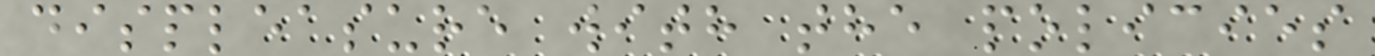displeasure with the policies
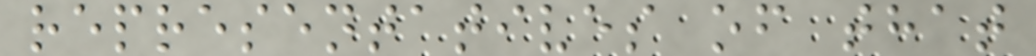representatives of that
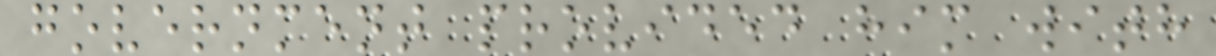government provided him with
